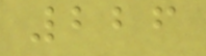226
